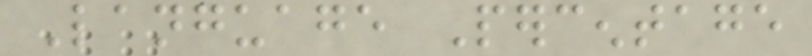Language Percentage
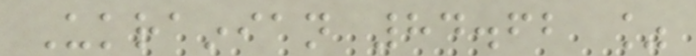Ukrainian 84.62 %
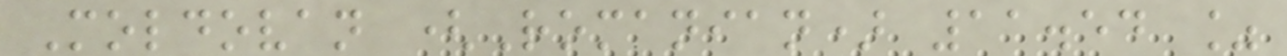Moldovan (Romanian) 11.54 %
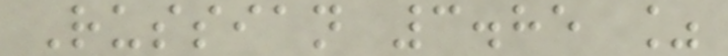Russian 3.85 %
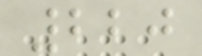220
